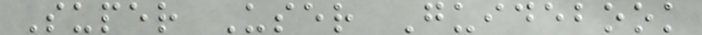Super User Guidebook
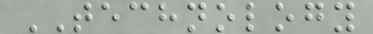TECHNOLOGY
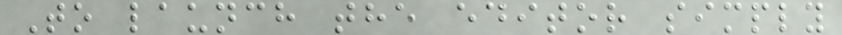To launch the editor simply
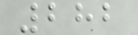282
